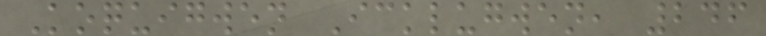Koquigwen Icklugwen, 246
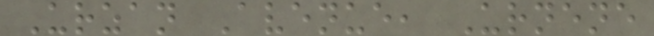Urzan Avenue, Urnene
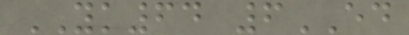YK64 6ED
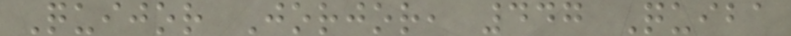Quijor Jorjor, 447 Quiba
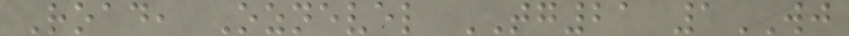Road, Oznevel TG21 1WJ
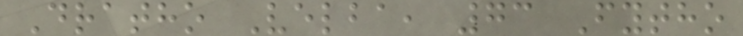Dratho Velba, 73 Fytho
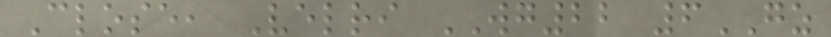Close, Velri WG22 6GZ
